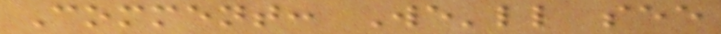Comment: We'll see
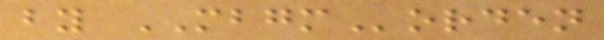by MBGMorden
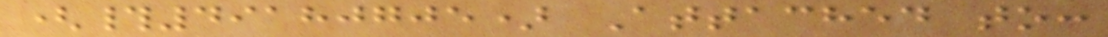(#49180705) Attached to:
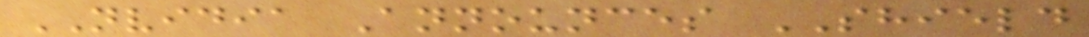NVIDIA Announces SHIELD
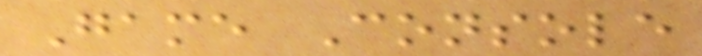Game Console
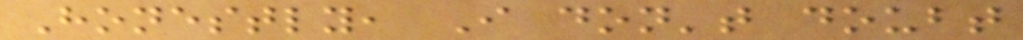Honestly, I don't doubt
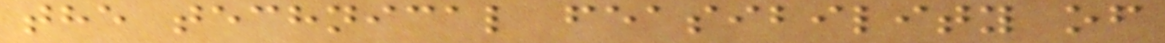the technical feasibility of
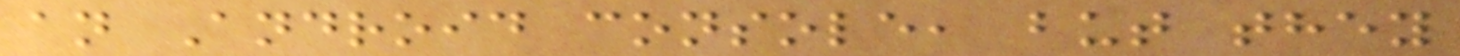an Android console, but they
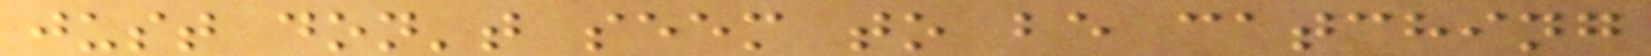just don't seem to be catching
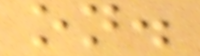on.
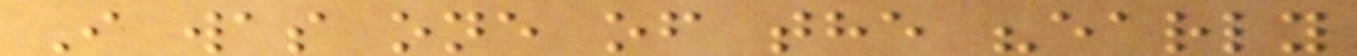I was one of the "early
